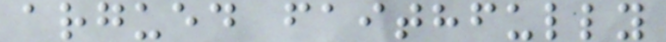argued faithfully
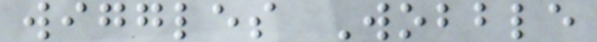wiggles Wobble
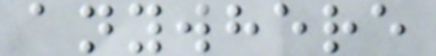anywhere
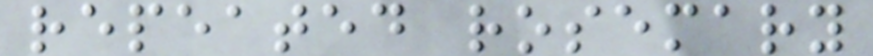repeated rosemary
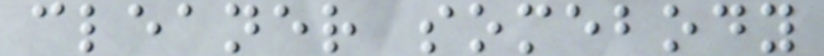cleaner somebody
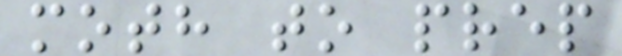moth to prep
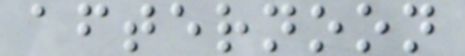afternoon
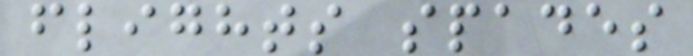flights spades
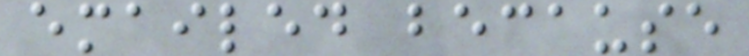emailed because
